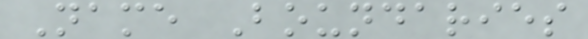Name Boundaries
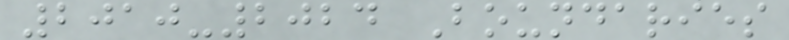2010-2024 Boundaries
